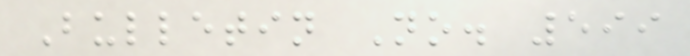Bulletin No. 599
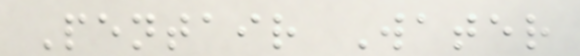Pentair Water
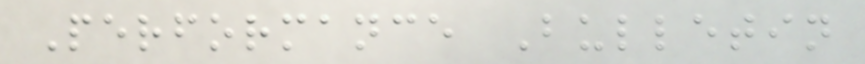Performance Bulletin
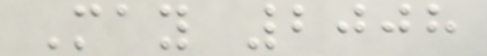May 2008
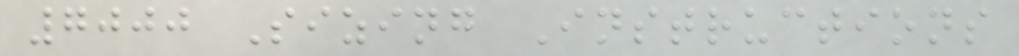7000 Sizing Instructions
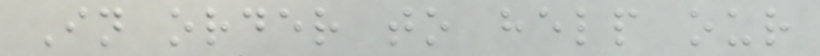In order to help our
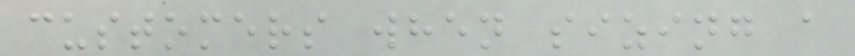customers when sizing a
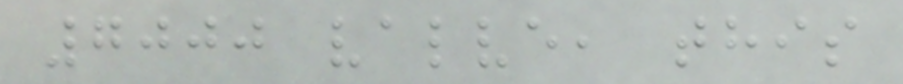7000 valve, this
